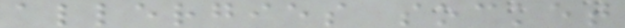allergies socket
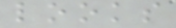looks
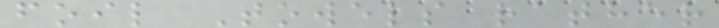foil Towels rather
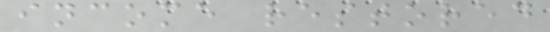income restored
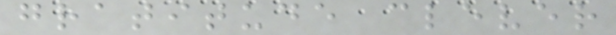gratitude clever
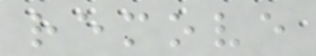remove
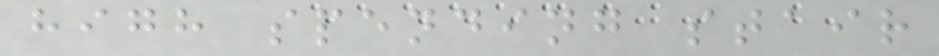high spending stair
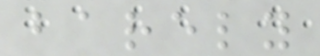barely
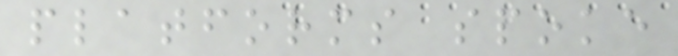platforms spoke
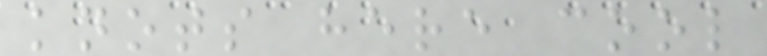knots here cool
